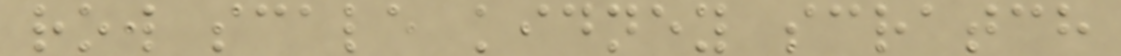row scale kidney scratch
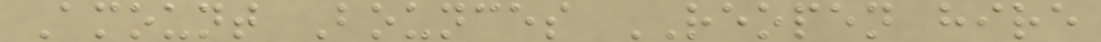Amount Bounces REOPEN hire
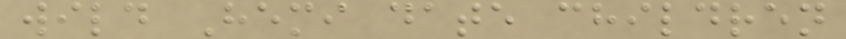wild Hemi date children
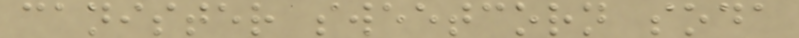canister sweetcorn soda
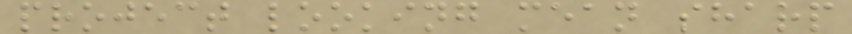project looking mean sharp
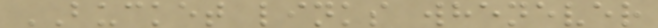BUCKET links whenever
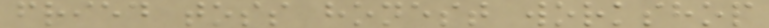fried toss honest workshop
